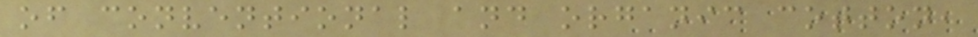of conventional and organic cotton,
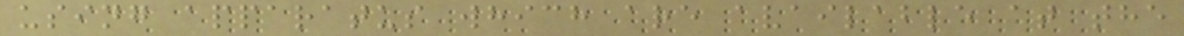using apparatus which are available at the
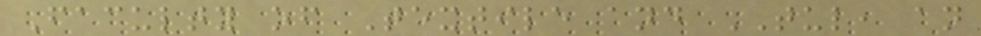Faculty of Textile and TUL, an
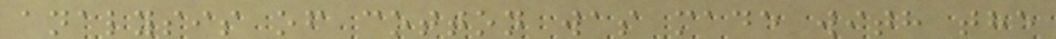analysis of cotton was made with the
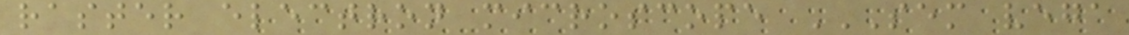raster electron microscope SEM VEGA
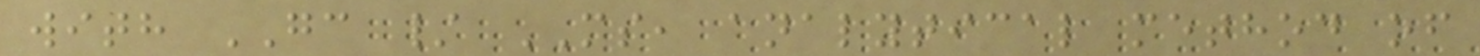with GC / MS, analytical method of
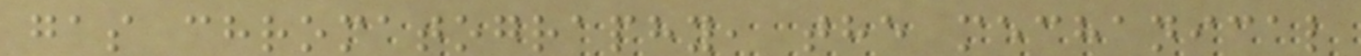gas chromatography, the mechanical
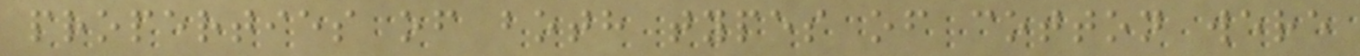properties of both types of cotton were
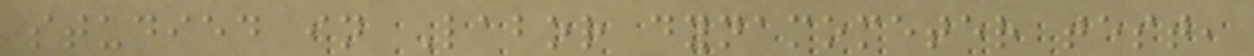studied in Labor dynamometer test,
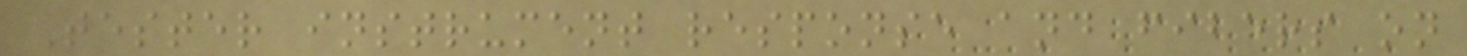Tester instrument response and fibers on
